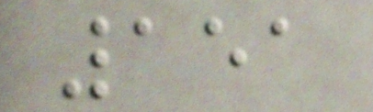151
